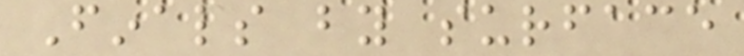Finals by surface
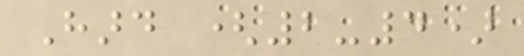Hard (2-4)
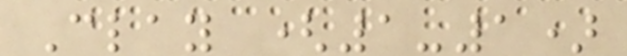Clay (1-1)
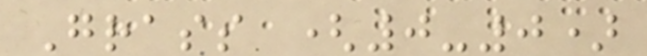Grass (0-0)
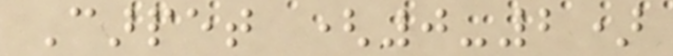Carpet (0-2)
